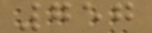757
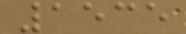1535
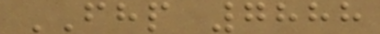FHP 7888
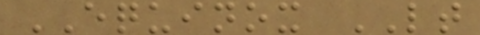EQUINOX LT
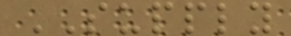SUPPLY
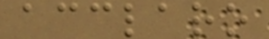acclaro
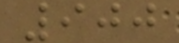900
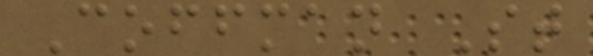Coffman St
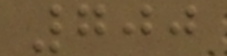700
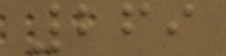269
